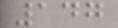147
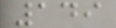149
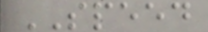SPEED
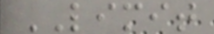LIMIT
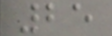25
